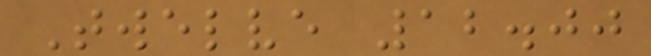Twelve 12.00
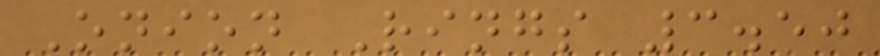Onion Rings 3.50
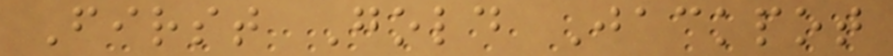First Gold Jackpot
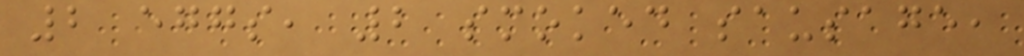2 eggs, 2 smoked sausage,
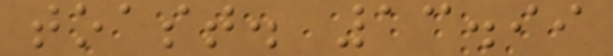toast. 13.99
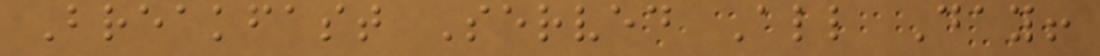Breakfast Served All Day!
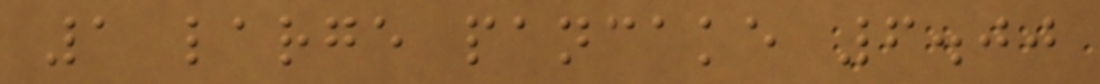1 large pancake 6.00
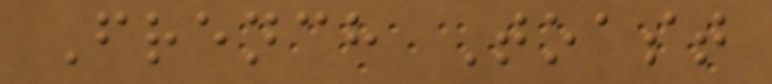French Toast
